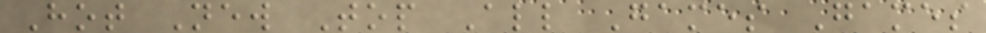Hot New Top All Games Games
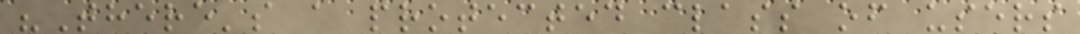"There's a protected class of users
